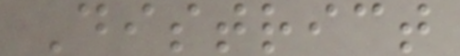District
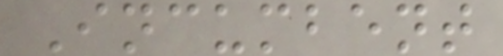Incumbent
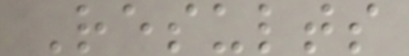Results
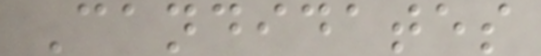Candidates
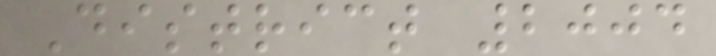District 2004
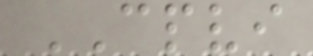CPVI
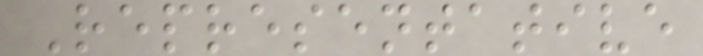Representative
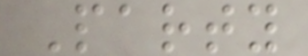Party
